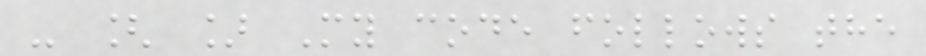- [ ] My code follows the
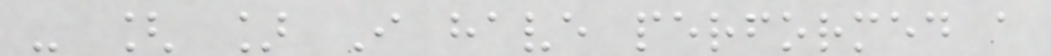- [ ] I have performed a
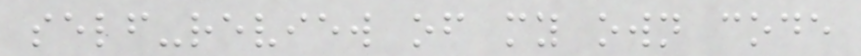self-review of my own code
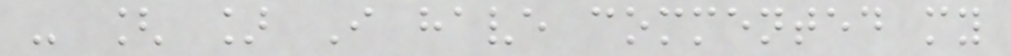- [ ] I have commented my
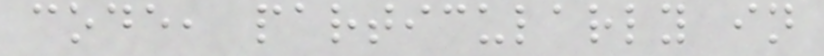code, particularly in
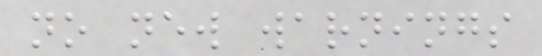no new warnings
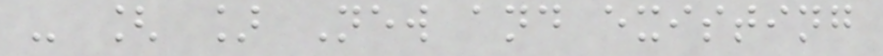- [ ] New and existing
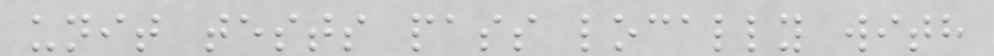unit tests pass locally with
